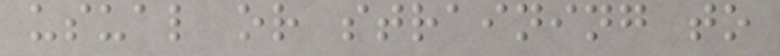usual or straining to
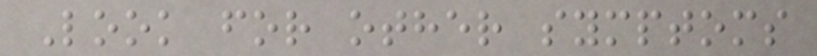Look for other symptoms
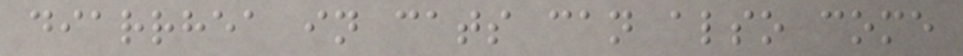diarrhea in cats can also come
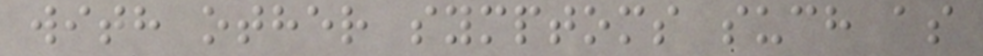with other symptoms such as
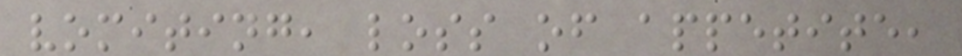vomiting, loss of appetite,
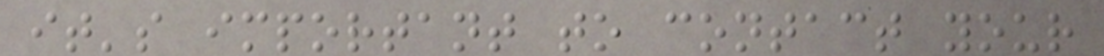it's important to contact your
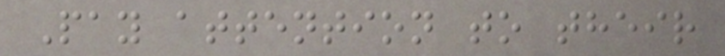Pay attention to their
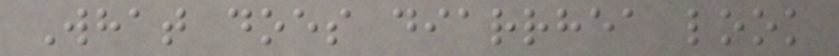What does diarrhea look
